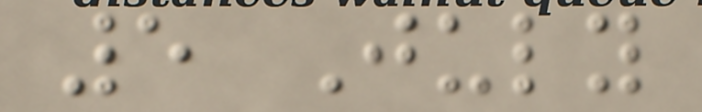5 July
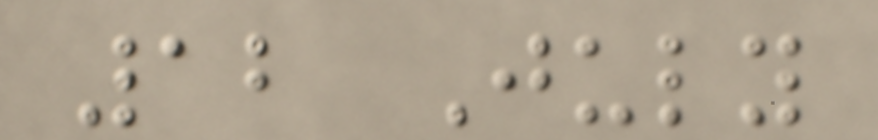12 July
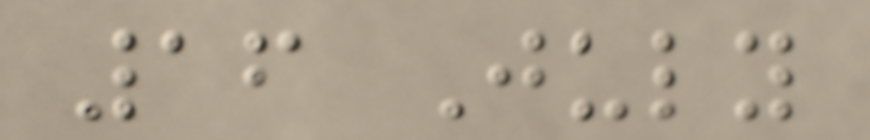16 July
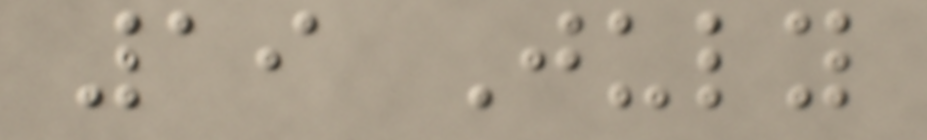19 July
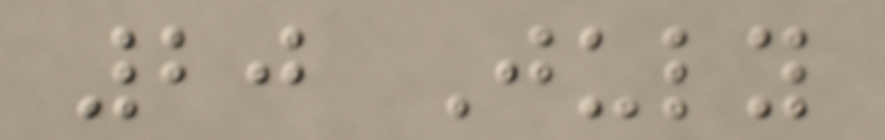20 July
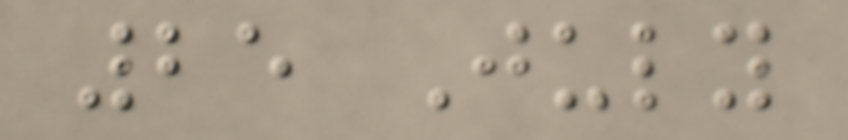25 July
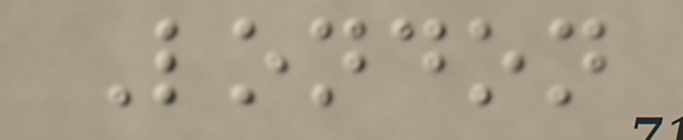London
